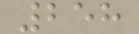258
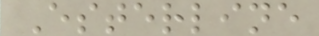Esterline
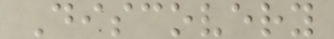Discovery
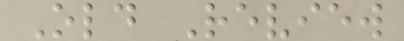Old Review
